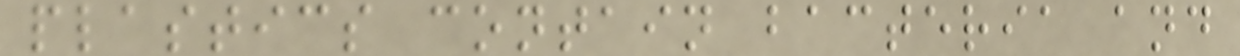plastics contain bacteria and
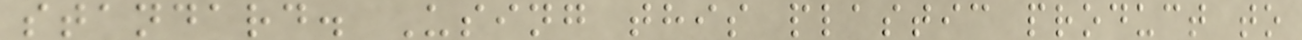standard. Using this plastic product to
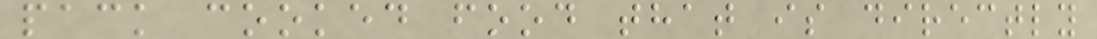pack cooked food that is directly
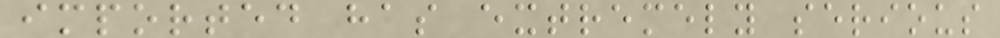imported has extremely serious
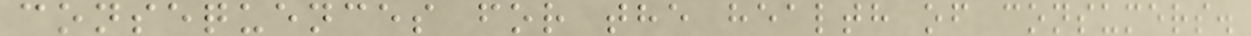consequences for the health of consumers.
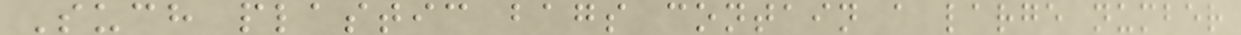Such plastic bags contain a large number
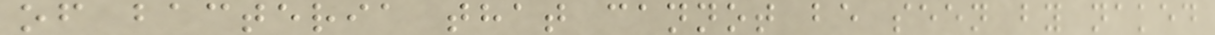of bacteria that cannot be seen by naked
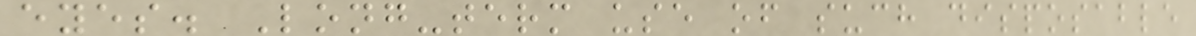eyes. Long-term use of such disposable
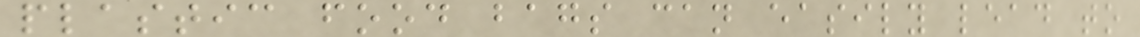plastic food bags can easily lead to
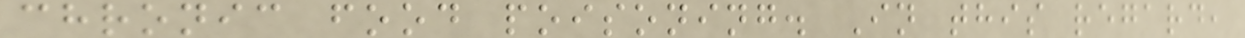chronic food poisoning. In this regard,
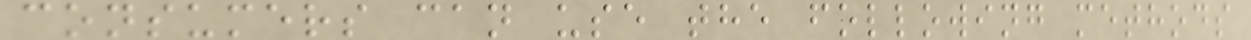consumers can use the following methods
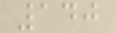140
